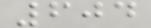604
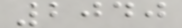2040
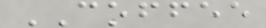COFFEE
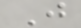J
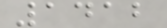1412
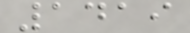1419
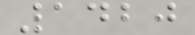1420
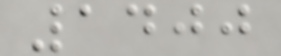1400
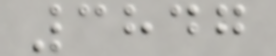3847
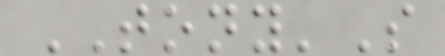TONY'S
